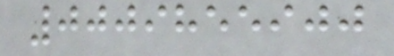0009855900
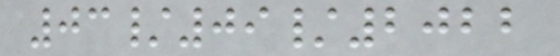03/09/2022
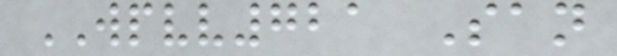WPVV721 San
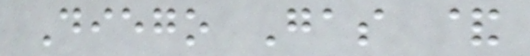Diego Gas &
